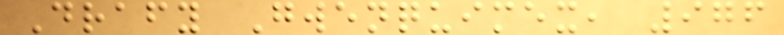Drafy Gwenquimex, 976
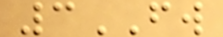3FW
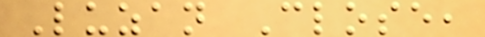Luzan Close,
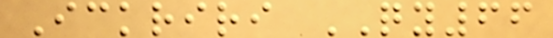Ickriri QY66
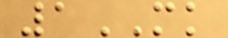1MK
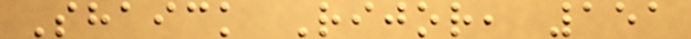Shaick Rijor, 151
